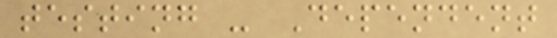testing - Dependent
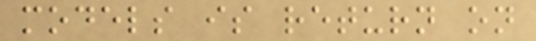models is return on
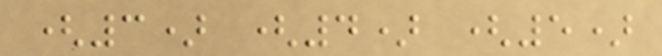(3) (4) (5)
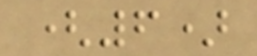(6)
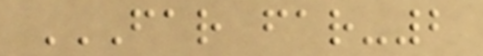FAR FAR-2
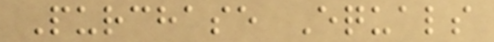Purchase Equals
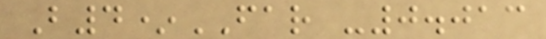B4*FAR -0.013
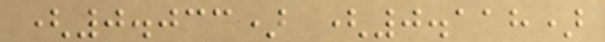(0.033) (0.118)
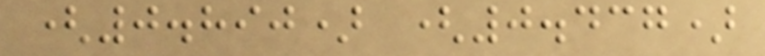(0.890) (0.437)
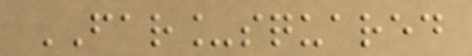FAR_squared
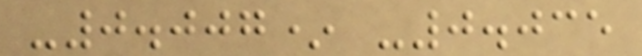-0.007* -0.035
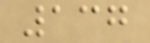137
